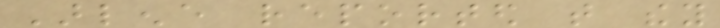Arlene reported that they
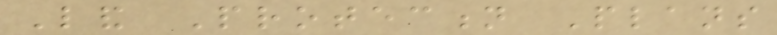Land Protection Plans
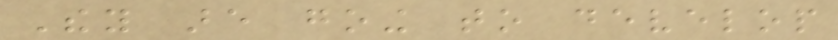They are going to develop
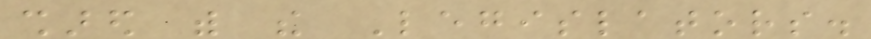shared with the Legislators.
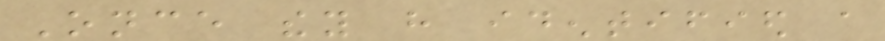Once they have identified a
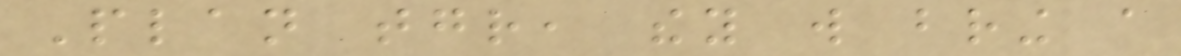Plan together, they will bring a
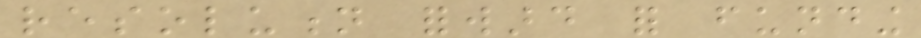resolution forward for funding
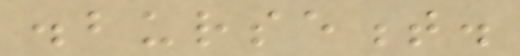disbursement.
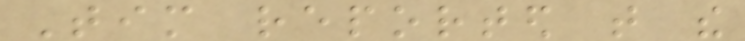Tim reported that the
